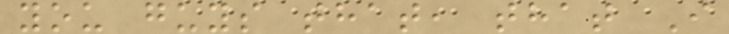you guys that, that I
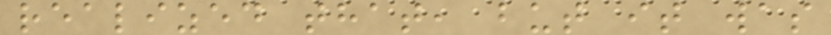realized that, but it was
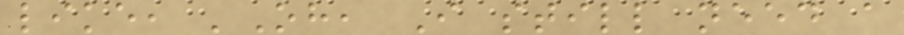like, 'Oh, I still need a
